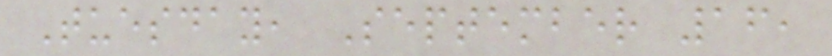Tuesday, September 16,
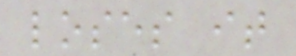loses it
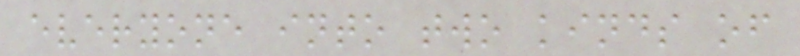everyone into two kinds of
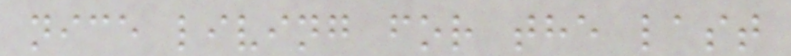nice living for the last
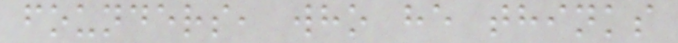founders, who he thinks
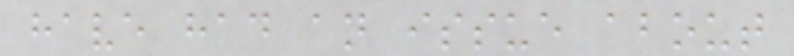have had an issue about
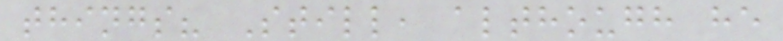things? Still, although he
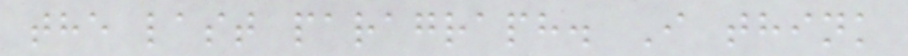the last paragraph. I think
